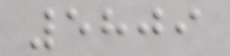5809
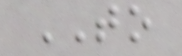TO
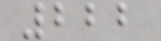222
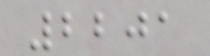2201
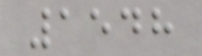1548
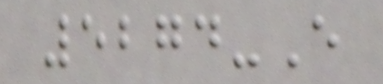5274-E
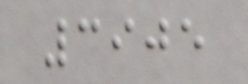3905
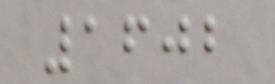1602
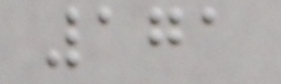171
